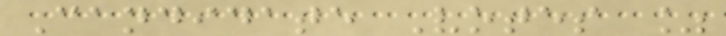Candidate Votes %
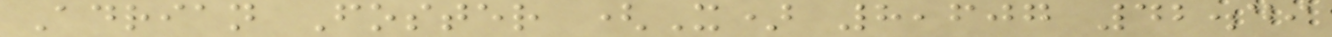Adrian Foster (X) 8,607 42.49
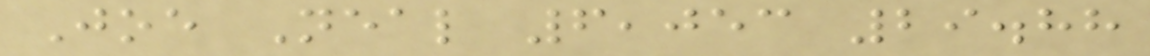Joe Neal 6,053 29.88
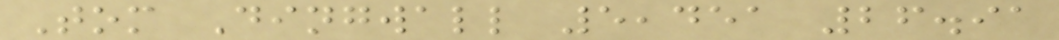Tom Dingwall 5,451 26.91
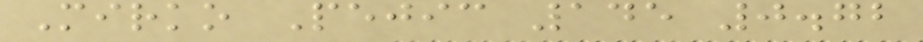Mirko Pejic 145 0.72
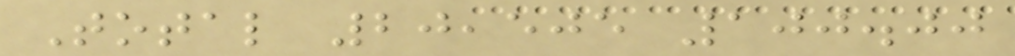Total 20,505 100.00
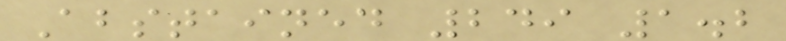Abstained 249 1.2
